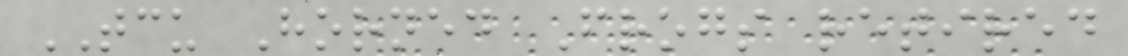TCU Horned Frogs retired
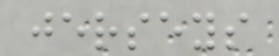jerseys
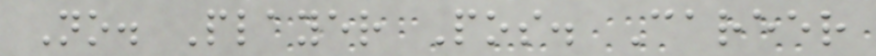No. Player Pos. Career
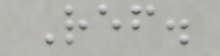Ref.
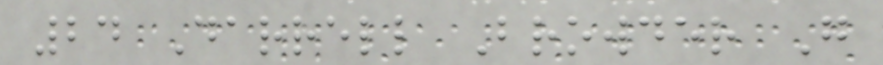24 Darrell Browder G
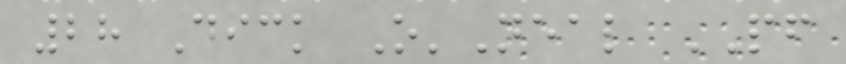28 Dick O'Neal PF
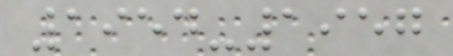1954-1957
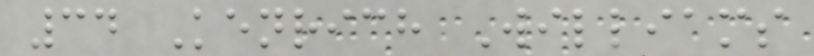34 Kenrich Williams
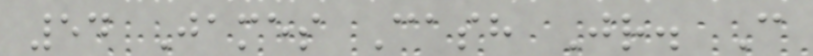54 James Cash Jr. C
